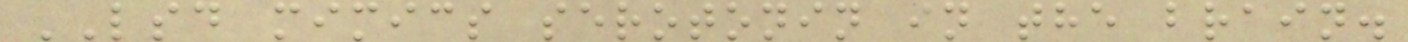LSD mimics serotonin in the brain.
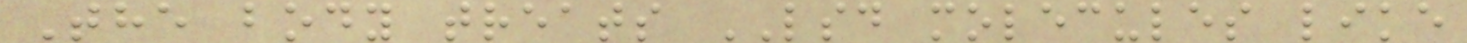The body treats LSD molecules like
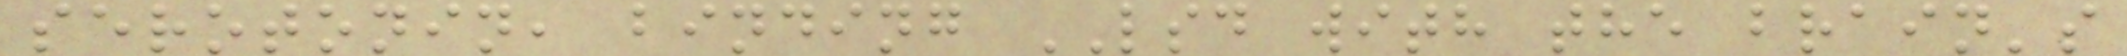serotonin, binding LSD with the brain's
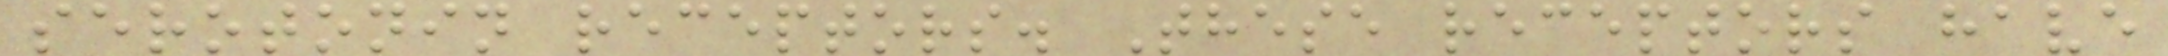serotonin receptors. These receptors have
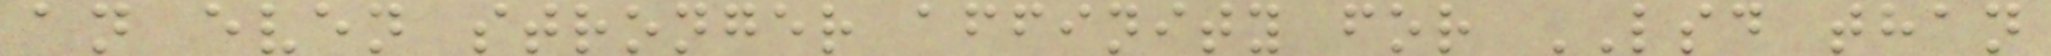an even stronger affinity for LSD than
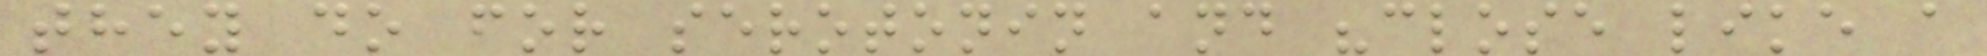they do for serotonin and "close like a
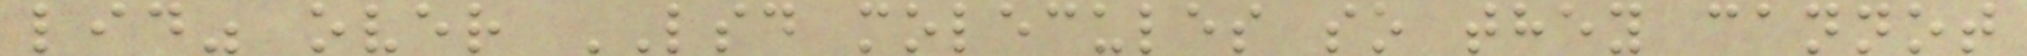lid" over LSD molecules so they cannot
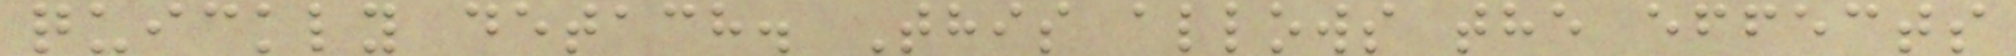quickly detach. This allows the effects
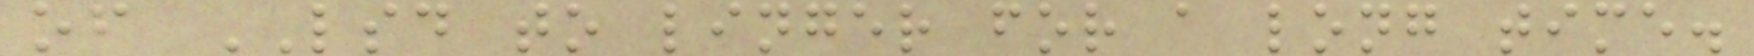of LSD to linger for a long time.
